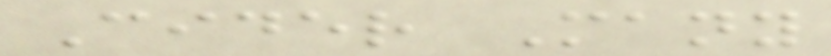Cider Many
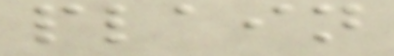plain
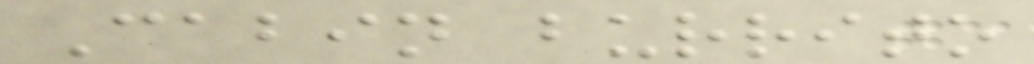Cabin burrito
